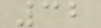32
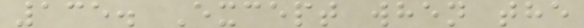135. Except when the
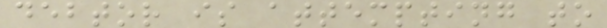debtor is attempting to
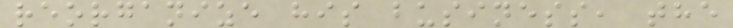reorganize his business, the
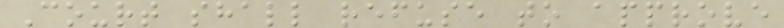Court shall refuse to approve
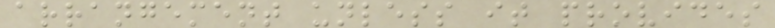arrangement unless it provides
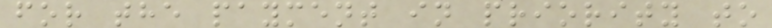for the payment in priority to
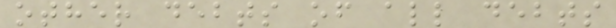other debts of all debts
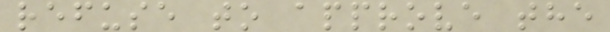refuse to approve the
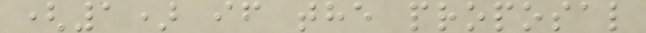(1) if the proposal
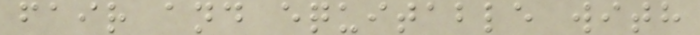fair and equitable with
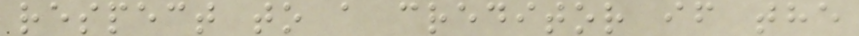respect to a creditor if the
